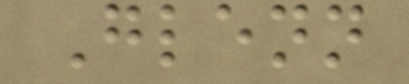Glenn
